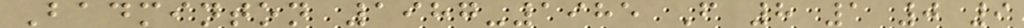Badminton 1987-1985 F 8 1 0 9
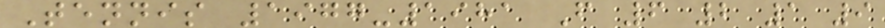Tennis 1977-1981 F 6 2 1 9
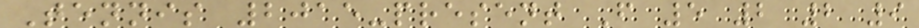Tennis 2015-present F 5 2 2 9
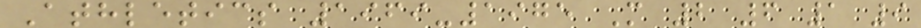Athletics 1969-1975 M 2 6 1 9
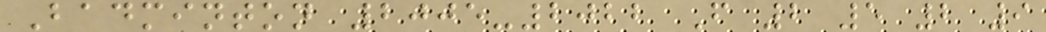Badminton 2005-2022 F 2 5 2 9
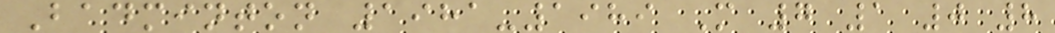Badminton 1981-1989 M 7 1 0 8
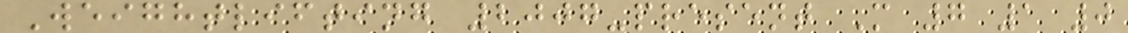Weightlifting 2007-present M 7 1 0
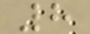8
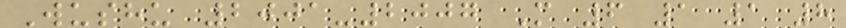Wushu 2001-2007 M 6 1 1 8
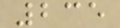235
